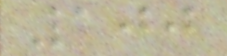100
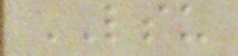LSU
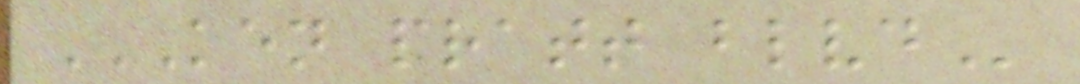KEN PRATT BLVD
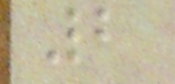2
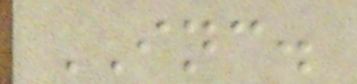INC.
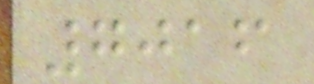7016
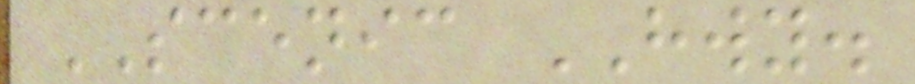SCENIC HWY.
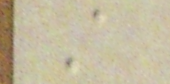A
